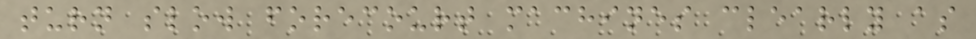turn slow forecourt machines clearly as
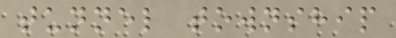tunnel township
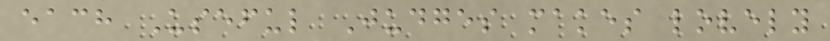each Useful Judges makes lovely
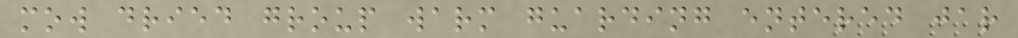mow dried group warm guarding entered jar
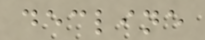decline
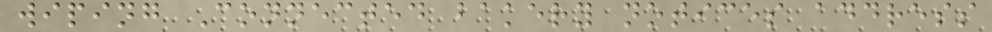wiping Connected bakery notices address
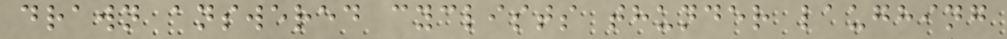drawn answered cyclists thunder laughing
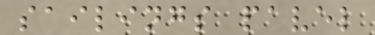sailings pavel
